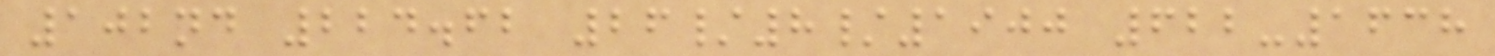102nd 224.62 26/8/1900 622-1638
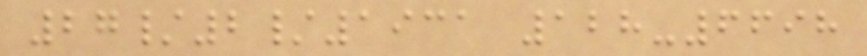27/2/1931 128-6698
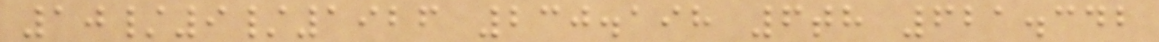10/9/1926 230.198 6th 621.342
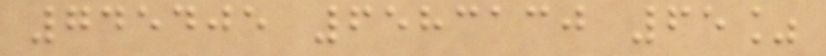745405 6583130 65%
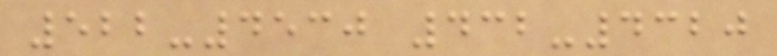522-4530 432-4320
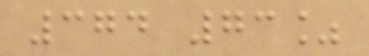374 73%
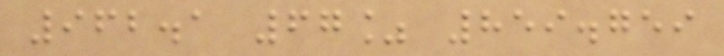962.1 67% 859.759
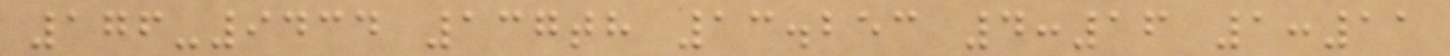176-9434 137th 13.253 4:16 1:11
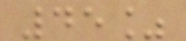45%
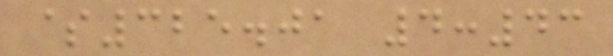$325.01 4:43
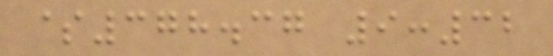$378.37 9:32
